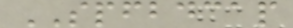SPFBDCAP
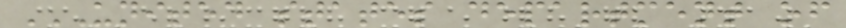UNITED STATES DEPARTMENT OF
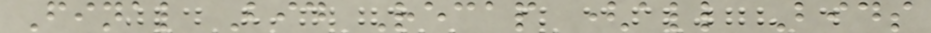Final Bid Recap (all Bids
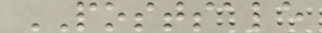POSTSALE
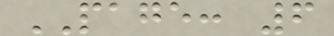PAGE: 6
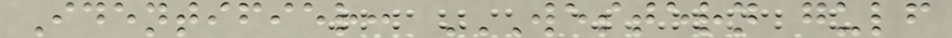Identifier: WESTERN GULF
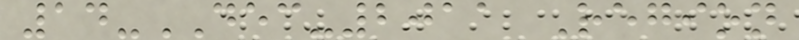14-DEC-2011 Region
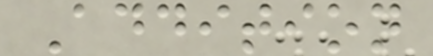Addition
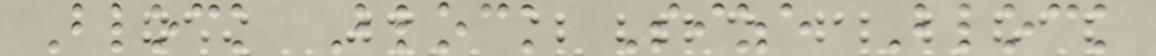Block Block Size Block
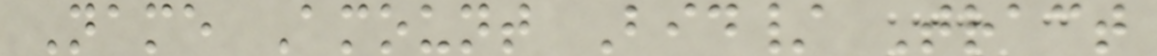Name Amount Bid/ Tract
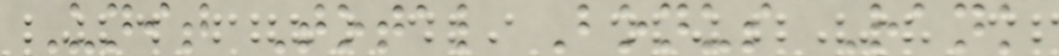Unit Total Bonus Rank
